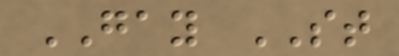GAY ST
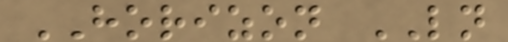HORIZON LN
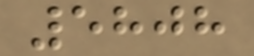5808
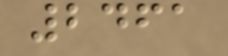2461
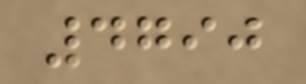4790
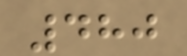480
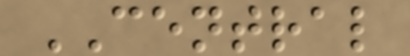CENTRAL
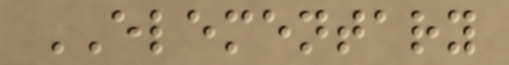ELEMENTARY
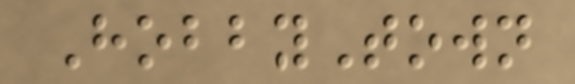HobbyTown
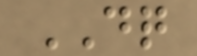DQ
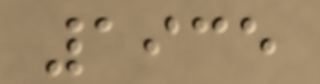1935
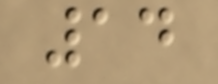14
